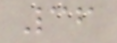36
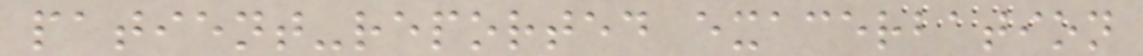patient-reported exacerbation
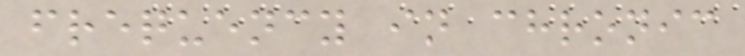frequency in chronic
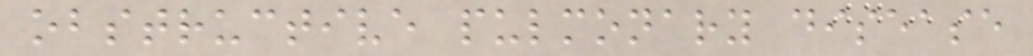obstructive pulmonary disease
